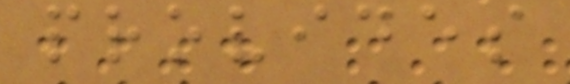provides
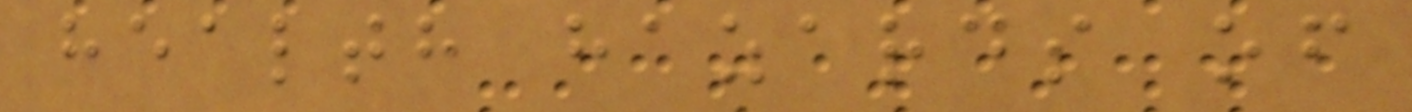health hazards of
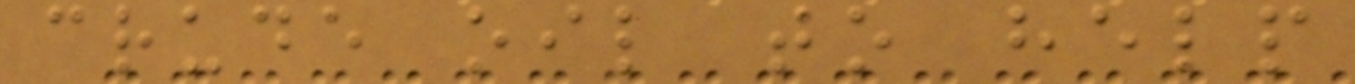crude oil to help
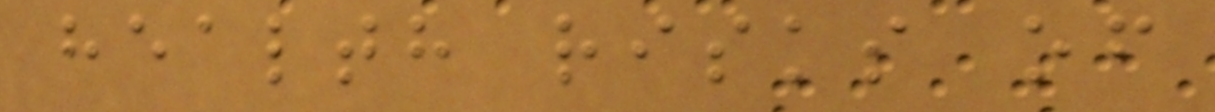health risks of
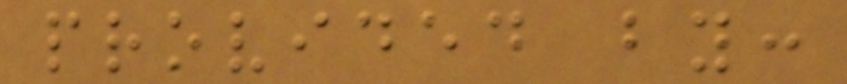provided by:
